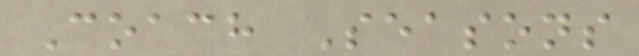Coach Seasons
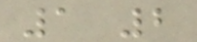1 2
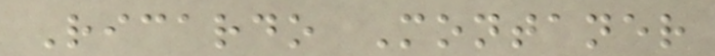Ricardo Montaner
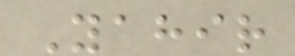Yahir
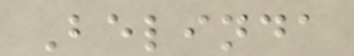Belinda
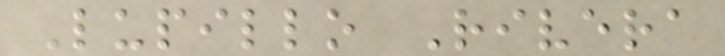Lupillo Rivera
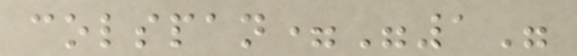colspan="1"
